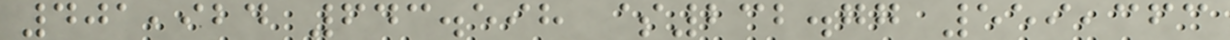401,924 643.598 $232.77 559,363
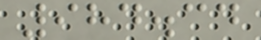984.34
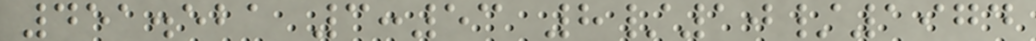451.521 3:53 8/10/1974
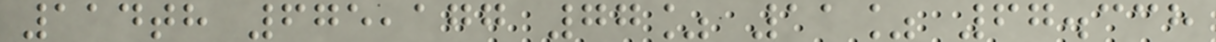114th 675,177 77% 11% 67.338
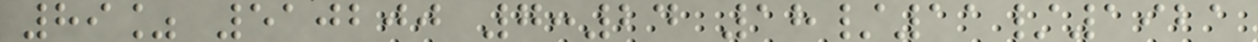89% 510200 7:24 18/11/1921
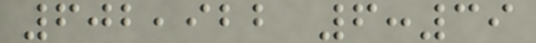602,922 6:39
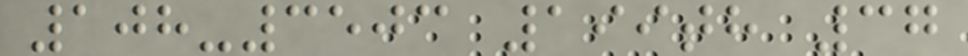108-3503 199th 37
